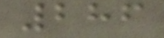286
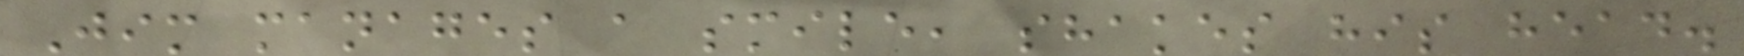Jim manages a smile, shakes his head.
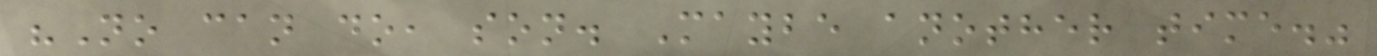"No can do, son. Maybe another time."
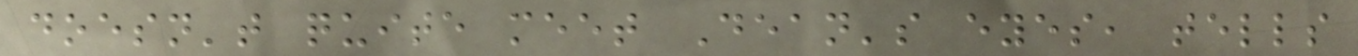doesn't quite meet Dean's eyes, tells
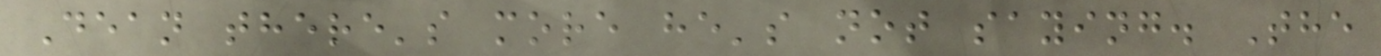Dean there's more he's not saying. The
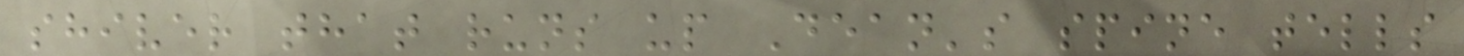shiver that runs up Dean's spine tells
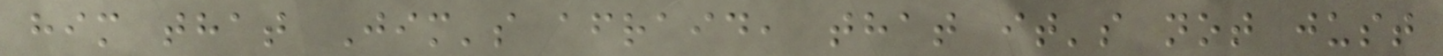him that Jim's afraid, that it's not just
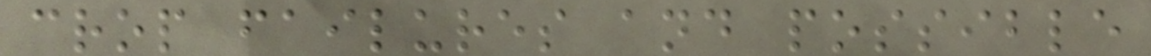crop failures and possible
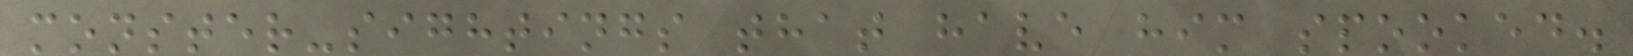monster-sightings that have him spooked.
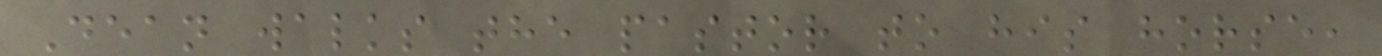Dean walks the pastor to his horse,
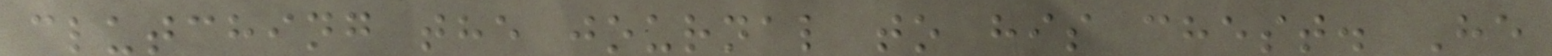clutching the journal to his chest. He
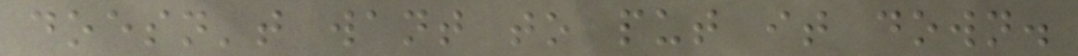doesn't want to put it down.
